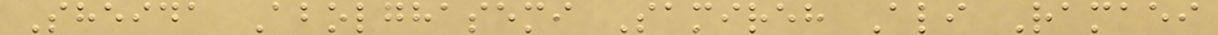Sheida Abolghasemi Samireh Ali Ramaei
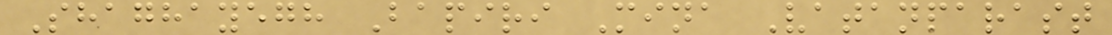Shaghayegh Bapiri Mina Vatanparast
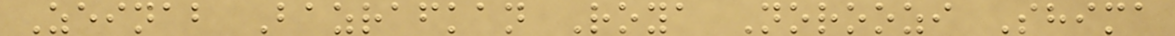Zeinab Bazrafkan Roya Noroozi Shima
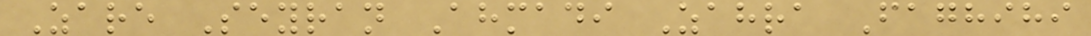Zare Seyran Ahmadi Zahra Faghihi
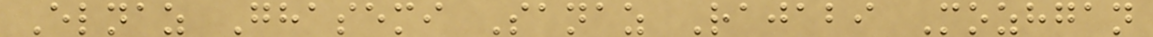Elnaz Ghasemi Sanaz Rajabi Mozhgan
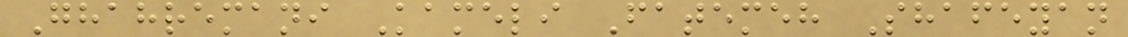Ghahremani Kameli Fatemeh Shafeyan
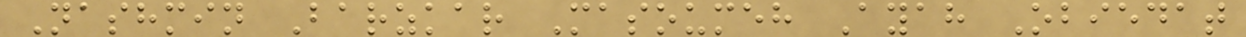Nashmin Barzkar Masoumeh Ayah Obiedat
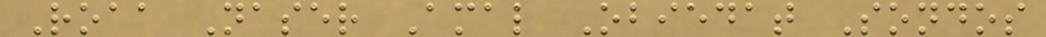Roaa Naser Amal Obiedat Sondos
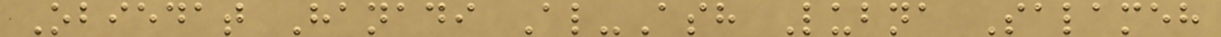Obiedat Hanadi Al-Ash Lubna Salameh
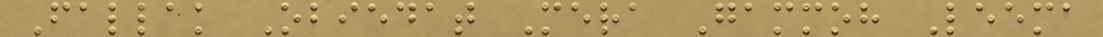Fallak Obiedat Mera Gammoh Leema
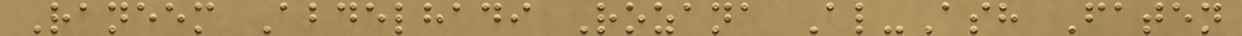Raneem Abdelhadi Rozana Al-Ash Faten
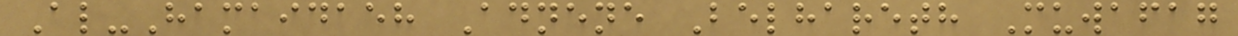Al-Hamaidaeh Adnene Belhareth Muwafag
